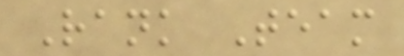Rank Team
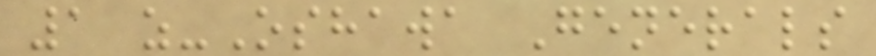1 z-Oshawa Generals
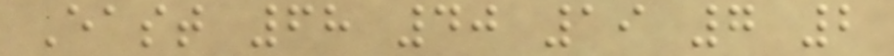East 68 40 19 7 2
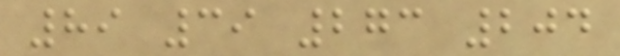89 39 273 204
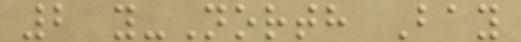2 y-North Bay
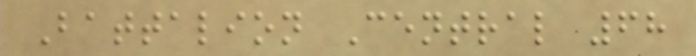Battalion Central 68
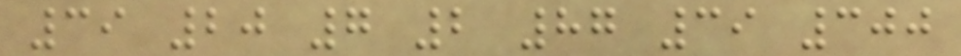39 20 7 2 87 39 300
